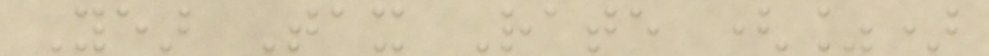Year Tax Rate (%)
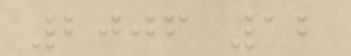2006 12
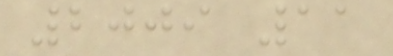2009 11
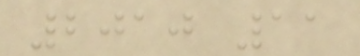2010 11
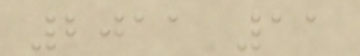2011 11
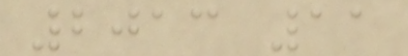2013 11
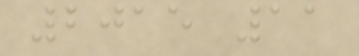2015 11
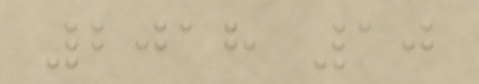2018 10
